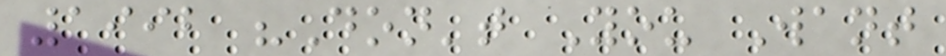1992 "Don't You Want
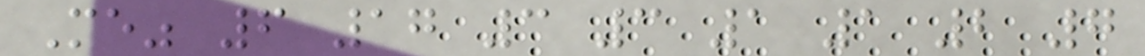Me" 6 17 3 3 1 1 2 7
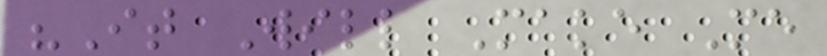"It Will Make Me
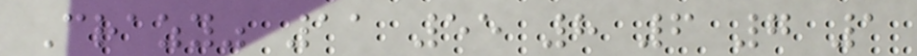Crazy" 11 55 8 6 7 1
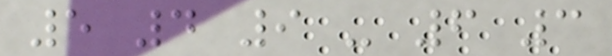5 4 9 - 6 3
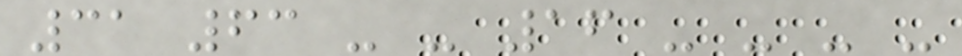31 63 - - 16 - - - -
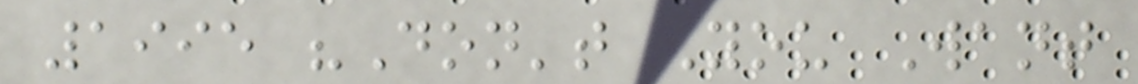1995 "Don't You Want
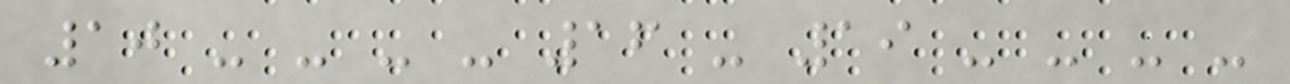10 - - - - 16 - 19 - - - -
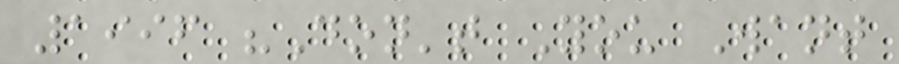1996 "Don't You Want
